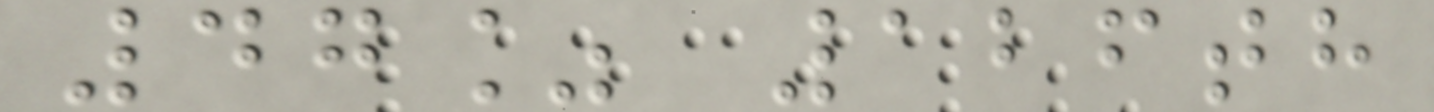47% 126th
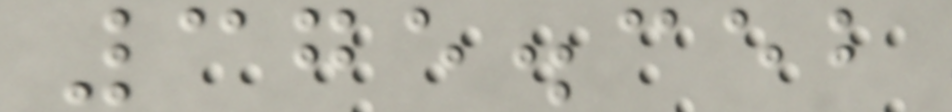375.352
